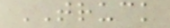TRUCK
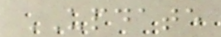UPDATE
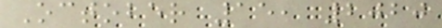October 15, 2020
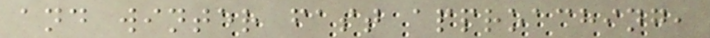and winter fast approaching,
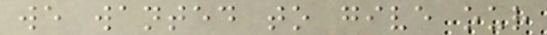we wanted to give our
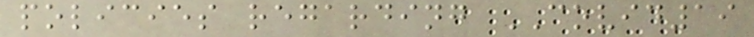policies regarding COVID19
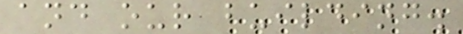and our building.
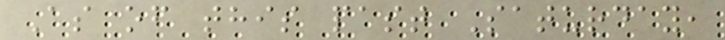As of this past Saturday,
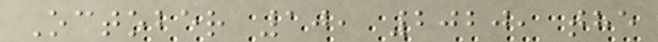October 10, 2020, the
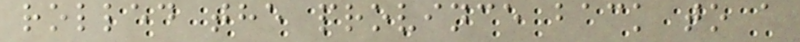rolled the province back to a
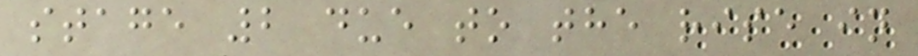stage 2 due to the rise in
